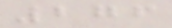276
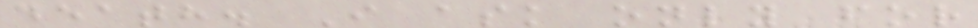death. I ask only for
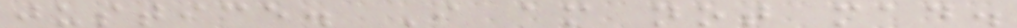justice. I am not mad.
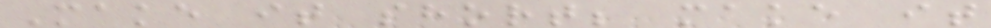Make it short; make it
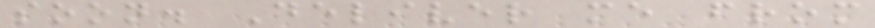soon. Deliver me from
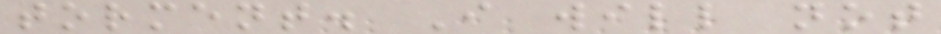torment. I will not
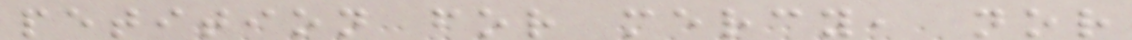petition for mercy, nor
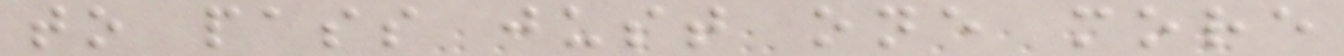to pass just one more
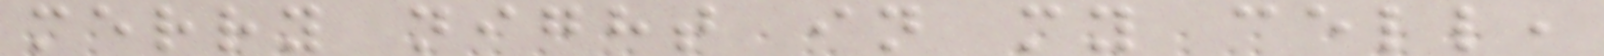merry night in my cell,
